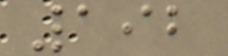192
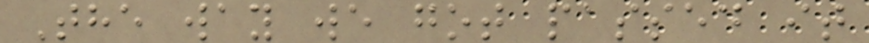The way we got passed it
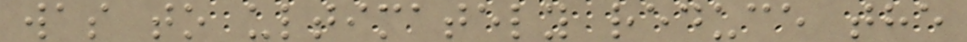was to ultimately reduce the
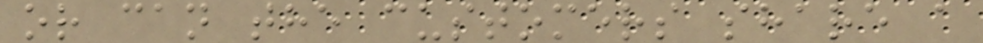or can the customers share a
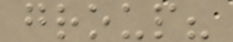group?
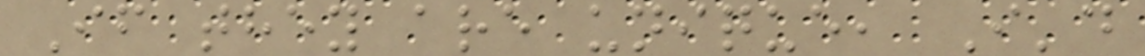If they are unique, I'd
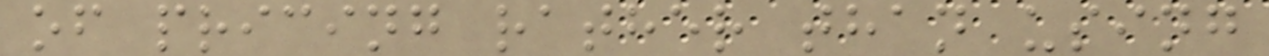of pricing rather than using
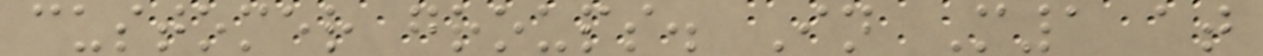customer groups. In M1 at
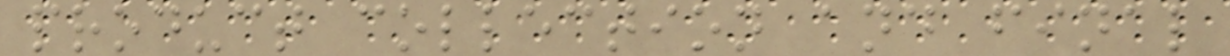product collection and final
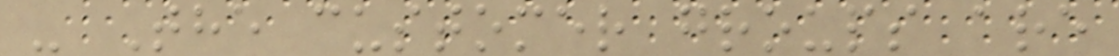- The customer groups are
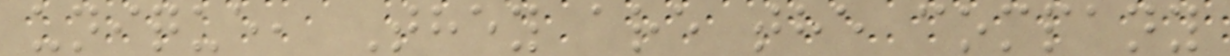unique, They are the company
